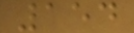154
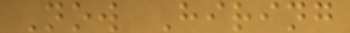Now Hiring
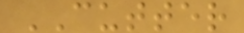CUTTER
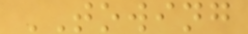TOWING
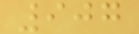907
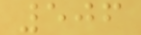506
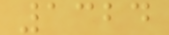1324
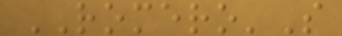ROMERO'S
